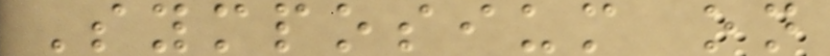Symposium on
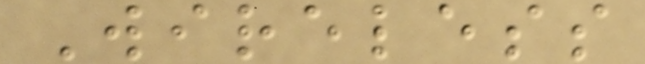Wireless
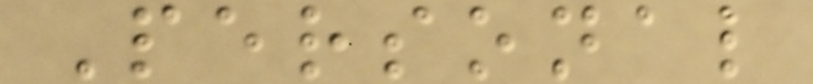Personal
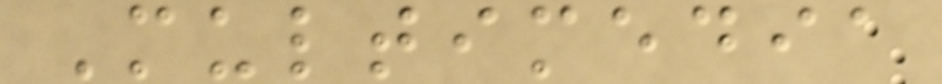Multimedia
